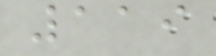119
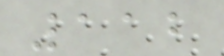112
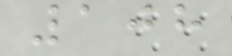108
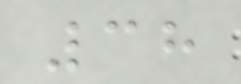38
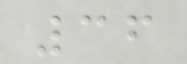36
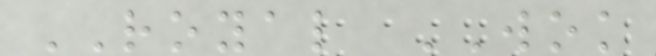ROYAL WOK
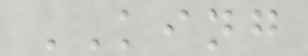KING
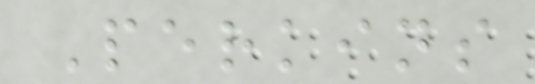Perkins
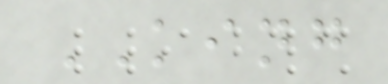KING
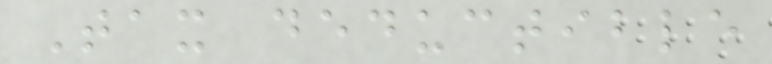Tax deductible
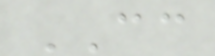CC
